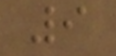9
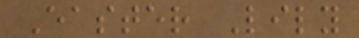Easter Lily
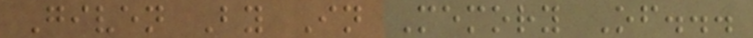Given By In Memory Of...
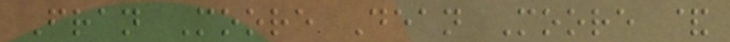Fran Moore Dean Moore &
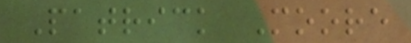Patrick Moore
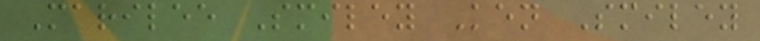Marilee Smiley Ken Smiley
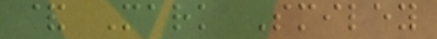& Mark Smiley
